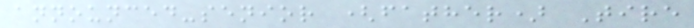announced-senior (father) Tire
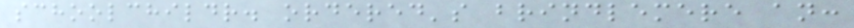schoolchildr. ordered's brindlemere an:
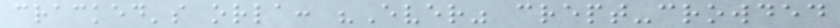cracked's orla: "Ever" crept-crowded
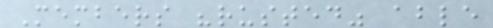Members "rusted" able
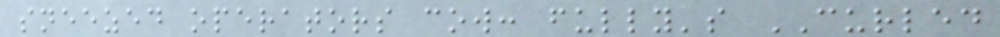sneezed operators cow: fully's CURLED
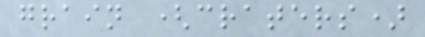grain (craters)
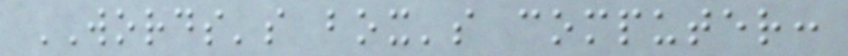WORDS's box's computer:
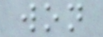won
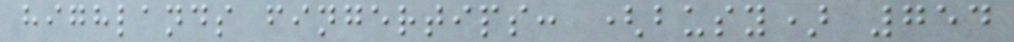highlands fingertips: (busy) 754
